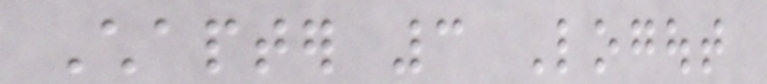Chapter 3 Logout
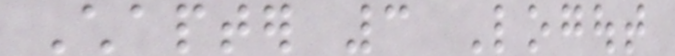Chapter 3 Logout
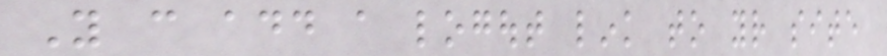You can add a logout link to your site
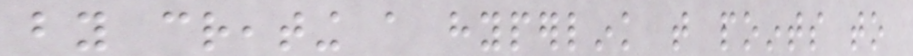by creating a hyperlink that points to
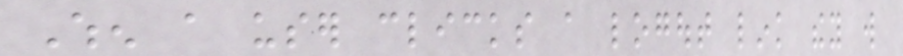When a user clicks a logout link they will
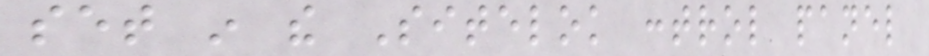set in the Sitelok control panel
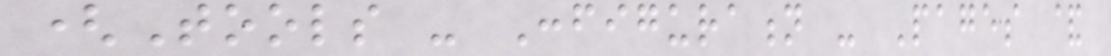(Tools - Configuration - Pages &
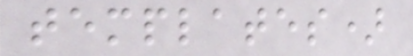templates)
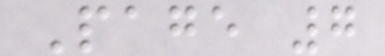Page 7
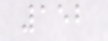152
